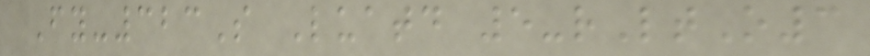Fy-323S Luatd 5-rLtO3
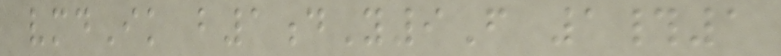vmdIk b1dY9F 1#1
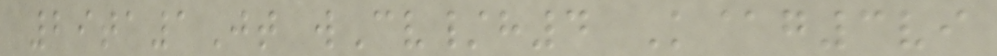29ta1Jt wCv/h4 K@g3vi
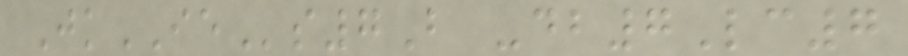JkIEs7B -db7Lc7
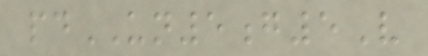pdUN5g5V
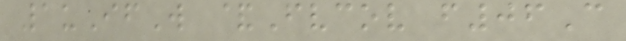1uIfW &Fvcov f06C
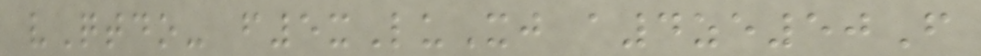vQtdo- f5xLuXj a4ze50F
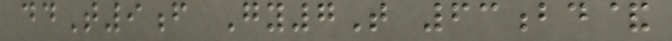ddT9f Gy7T 63bd&
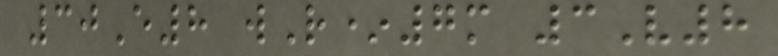30E8 wR*7m 3V8
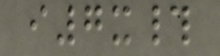i7x#
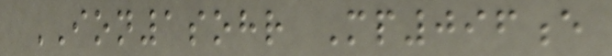ION1sohr Mp096e
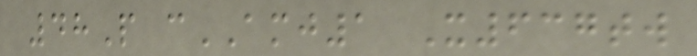48P cAMJ1 X637tw
